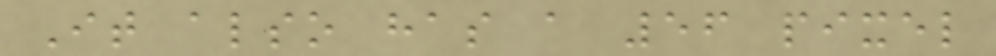It also has a 56 pixel
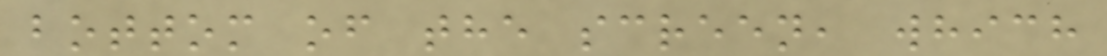bottom of the screen, which
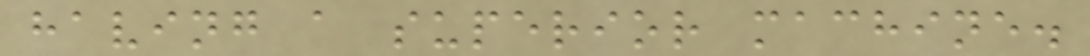having a superior machine.
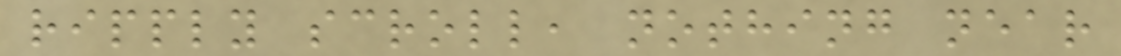ripply scroll, nothing near
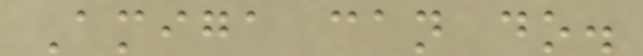Amiga can do.
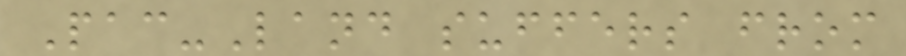Pac-Land suffers from
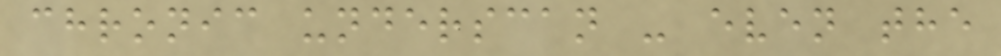chronic underscan - even the
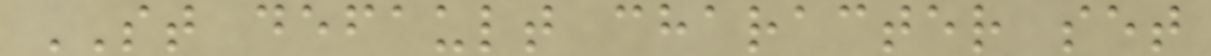ST default character set
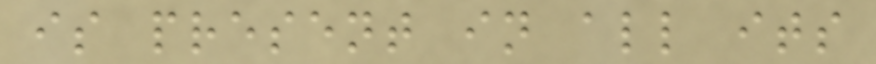is present in all its
